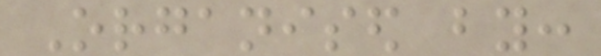Organised by:
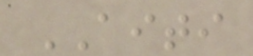AITI
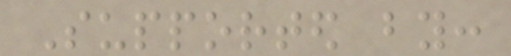Supported by:
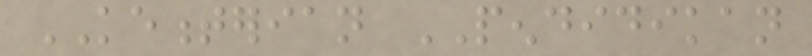KEMENTERIAN PENDIDIKAN
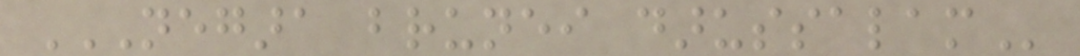NEGARA BRUNEI DARUSSALAM
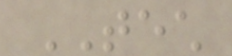TECH
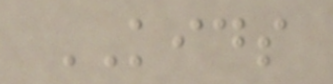KIDS
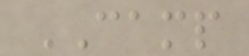CAMP
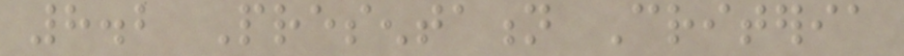8.2 Presentation Criteria
